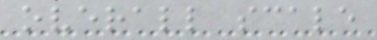overall scale
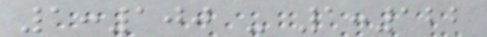1:100 - 1:122
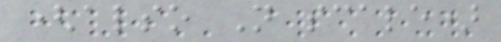(also N scale)
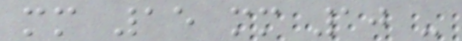mm 15 mm 10 -
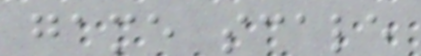game scale
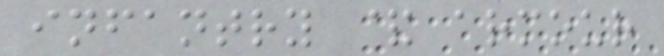infantry & armour
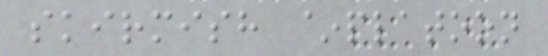skirmish ~platoon
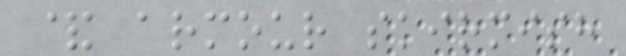& armour skirmish
